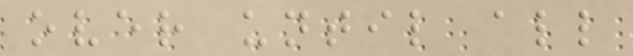over until all
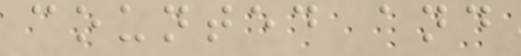counted and
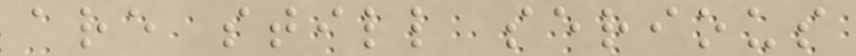are still serious
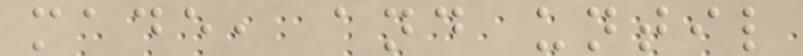made, and until
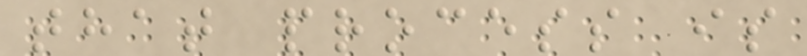that process is
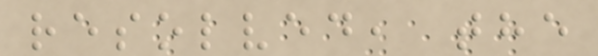resolved, the
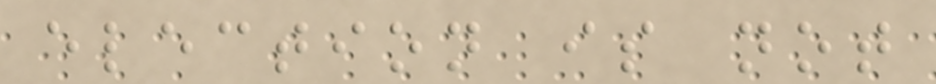election is not
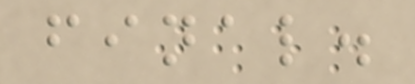final.
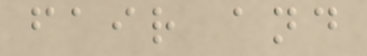fair and
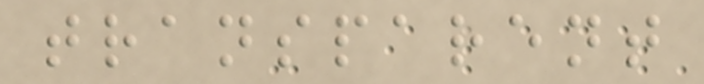transparent
